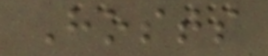Hosts
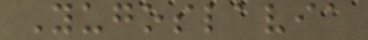Yugoslavia
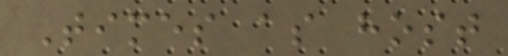Times as host
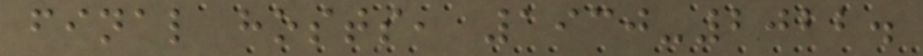final hosts, 1930-2022.
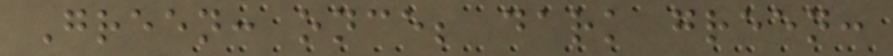Green: once; dark green:
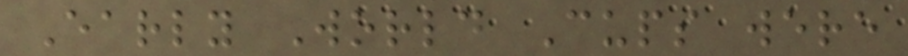Early World Cups were
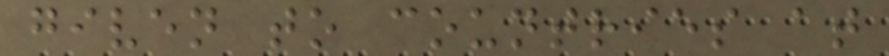given to countries at
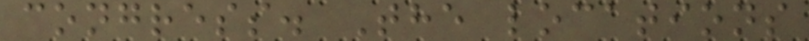congress. The locations
